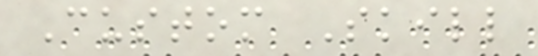Custom Skill
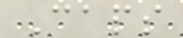Caps
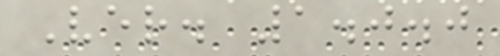Ver. 1.0.0
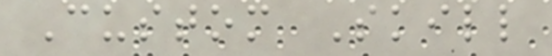Custom Skill
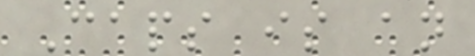Caps is an
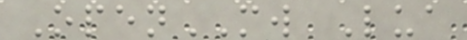OpenMW Lua
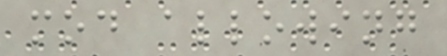mod allowing
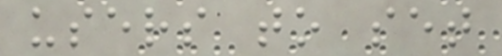users to set
